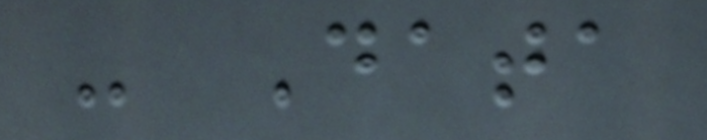- Data
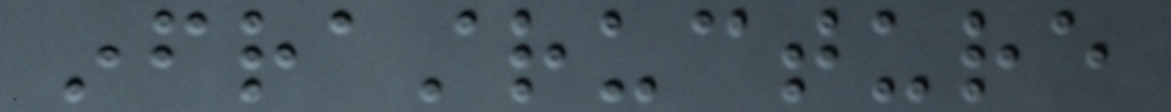infrastructure
